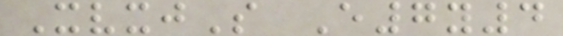XvxjS E7y4
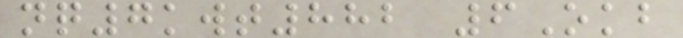nq7kwt882 6Okb
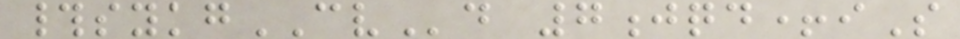#sykgCVd 7jqd+iS
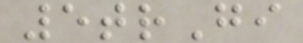5trGi
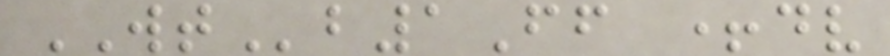WTb1Ff +dv
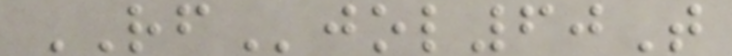RFjol60T
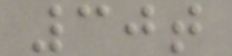30t
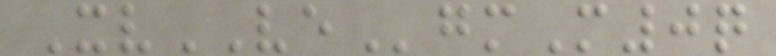XvVEgmM0q
